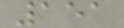151
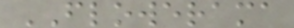FLOWERAMA
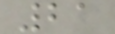21
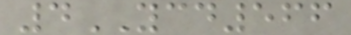4YCD566
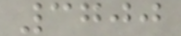3700
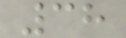38
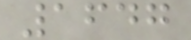1647
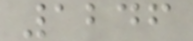1246
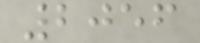2056
